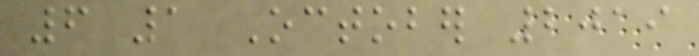6 1 October 2019
